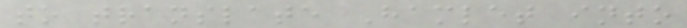to translate Hamlet into
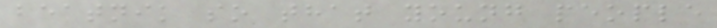beatnik so that young people
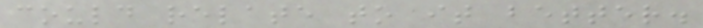could relate to it better.
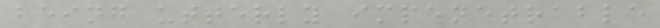being utterly impenetrable
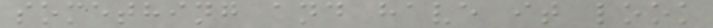something and have it look
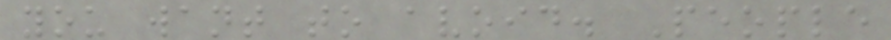you want to avoid. People
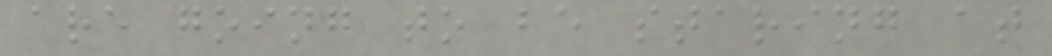are going to be staring at
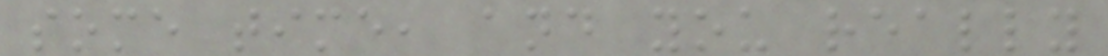some time, and you really
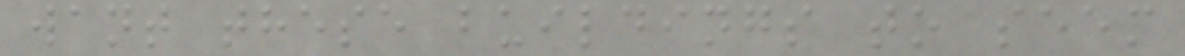want these buildings to seem
